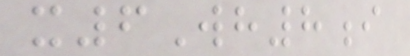x6Wh8i
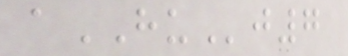aHUj7
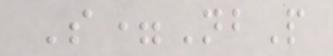S=NbP
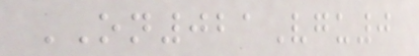ON021Vgu0
